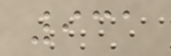931
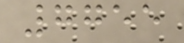7755
